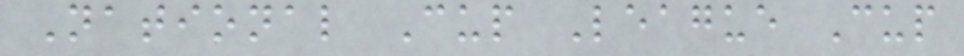National Cup League Cup
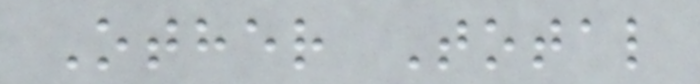Other Total
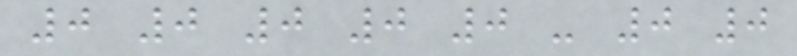0 0 0 0 0 - 0 0
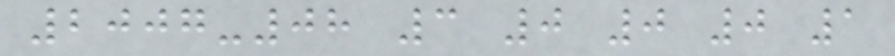2007-08 3 0 0 0 1
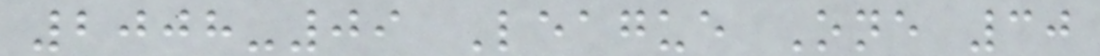2008-09 League One 30
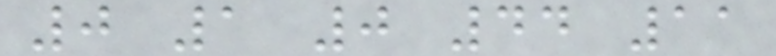0 1 0 44 11
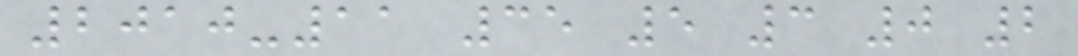2010-11 35 5 3 0 2
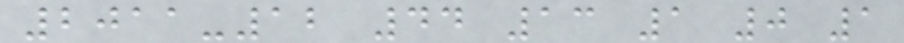2011-12 44 13 1 0 1
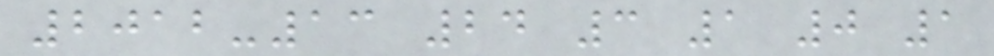2012-13 24 3 1 0 1
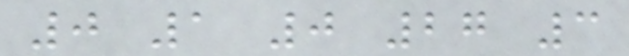0 1 0 27 3
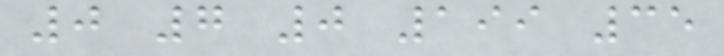0 7 0 199 35
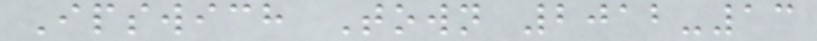Ipswich Town 2012-13
